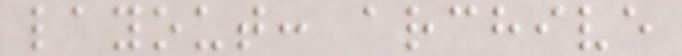layout: archive
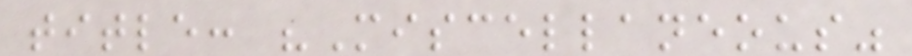title: "Miscellaneous"
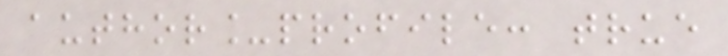author_profile: true
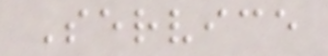Service
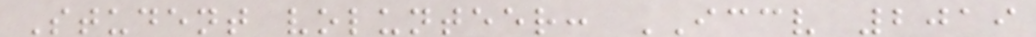Student volunteer: ICCV 2019
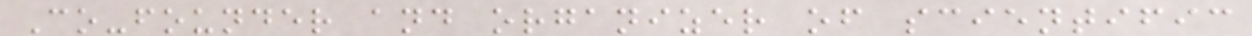Co-founder and organizer of scientific
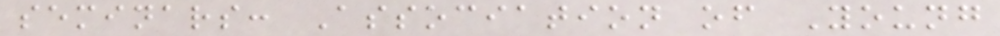seminars: Association of Young
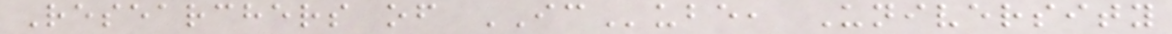Researchers of ICube, University
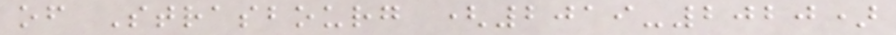of Strasbourg (2019-2020)
